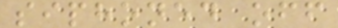siphoned off
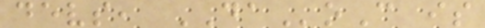devs, DAoC is
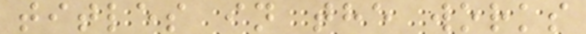titles in the works
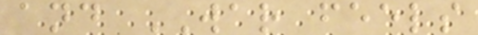and WAR feels
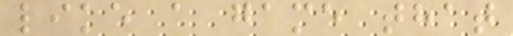like a game that
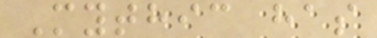Mythic has
